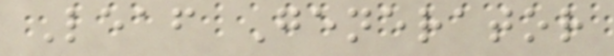Leaf Generator
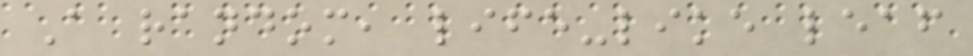A random, life-like leaf
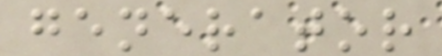generator
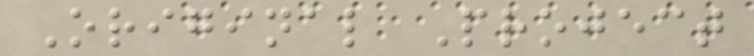Original Project
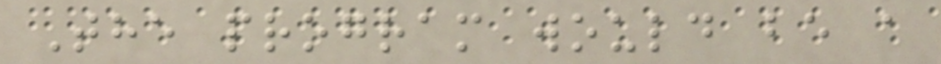The program would be a
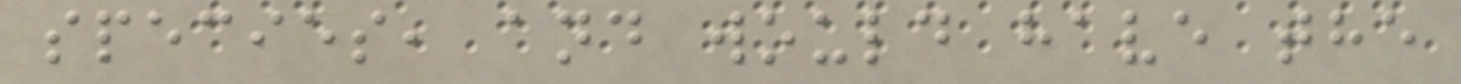species, and would have the
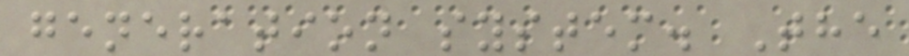generation system. The
